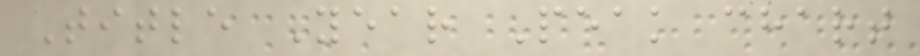Title Year Peak chart
